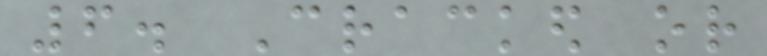6. Cracked or
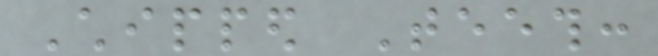Chipped Teeth:
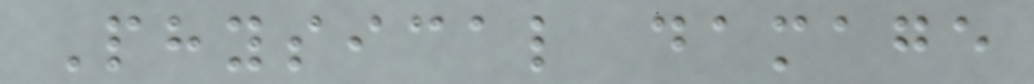Physical damage
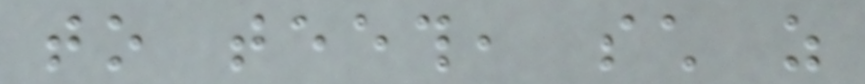to teeth, such as
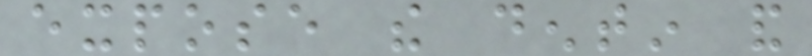expose the dentin and
